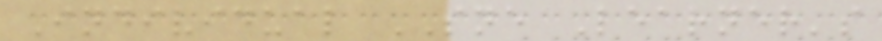Individual SNE Learner's
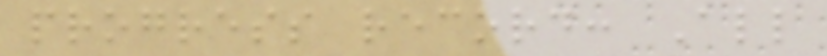progress record: All
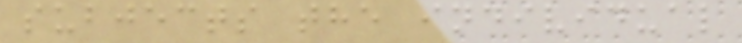subjects the individual
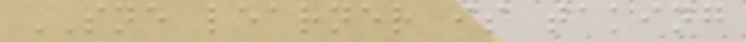SNE learner is taking
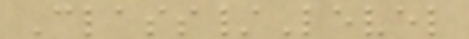Class/Level
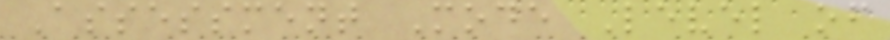Assessment Mode Level of
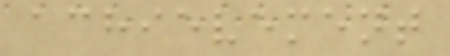achievement
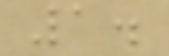1.
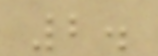2.
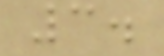3.
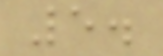5.
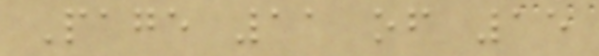Page 11 of 15
